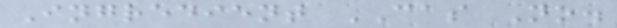Ingredient CAS No.
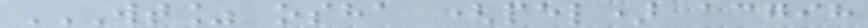WT% OSHA (PEL) ACGIH
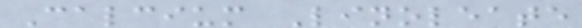Calcium Linoleate
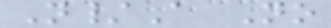N/A No
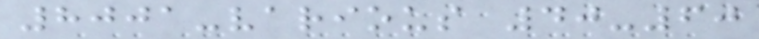8001-various 40-60
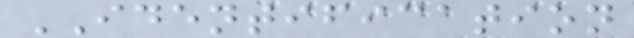IDENTIFICATION
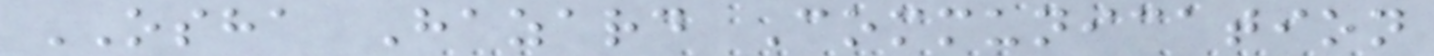OSHA Hazard Communication
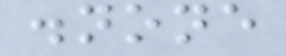.none
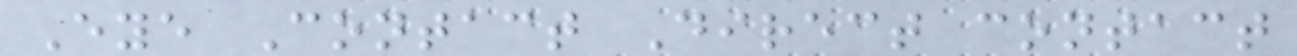Eye Contact Direct contact
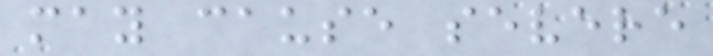may cause severe
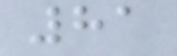81
